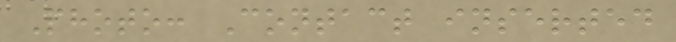Photo: Contact inserted
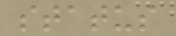status
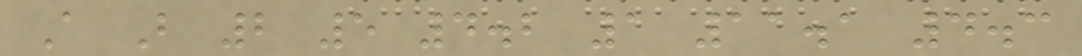A B 2 5 4.2 1 11.1 4.3
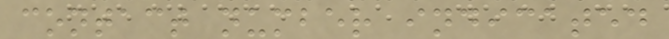contact number indicated
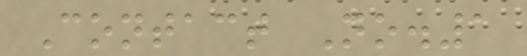Contact No.1
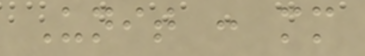Unit : mm
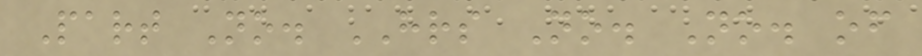Part No. HRS No. No. of
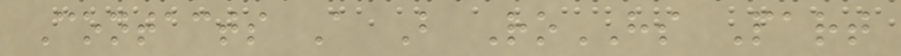Contacts A B RoHS Part
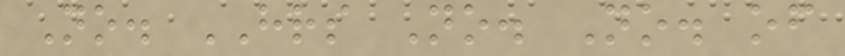No. HRS No. No. of
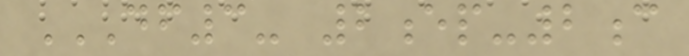DF3- 2EP-2C
